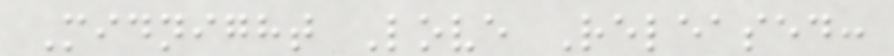Midnight Love Released:
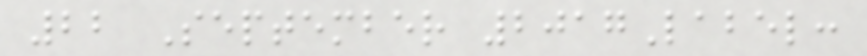22 September 2017Label:
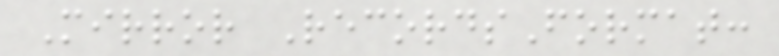Mirror RecordsFormat:
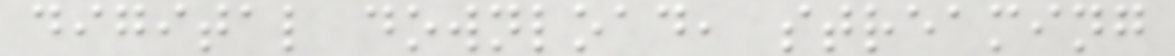digital download, streaming
